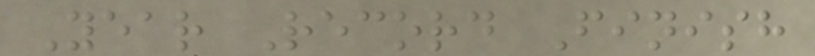Year Record Finish
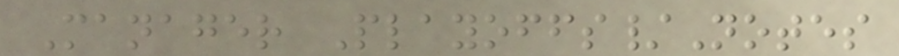Manager Playoffs/Notes
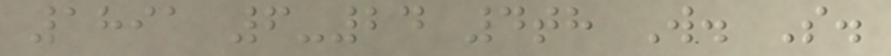1891 6-24 4th W. S.
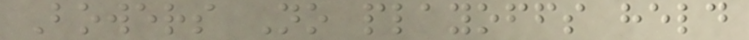Bowers No playoffs held
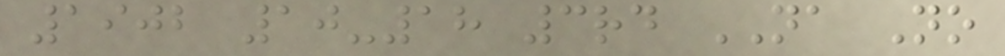1902 10-18 3rd NA No
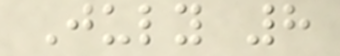July 8
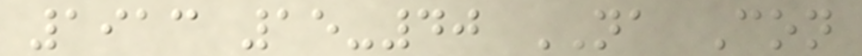1913 15-40 NA Con
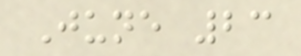June 23
